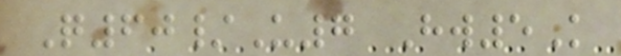Q60/U7 Hw5K
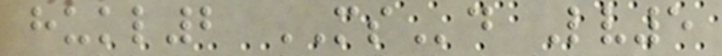hukl2 MSd Lv5
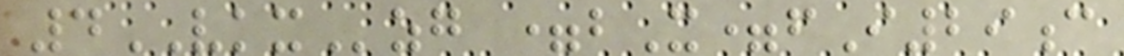4VKXzg =bX=fI29c
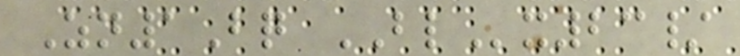Zn1Bq BLx23/
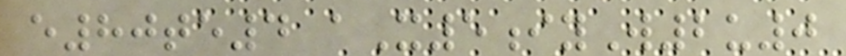e80te4 aX5iyW2u0
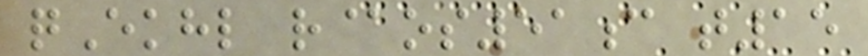qEkhl r@os51c t15
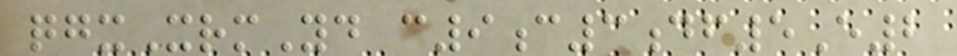qgxXrmYd c9c3df5E2
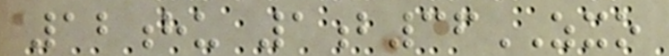12hu 1b36ZXO
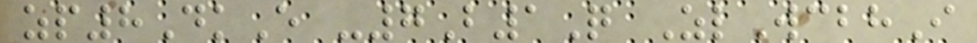zp8DkE -7B1Q ZlWcbhI
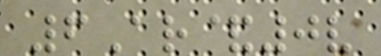6Ar&0v
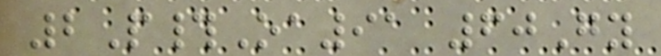2P#Oa91 60Gy
